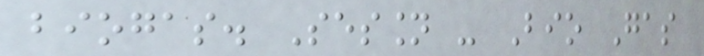biogas. Session - Bio Gas
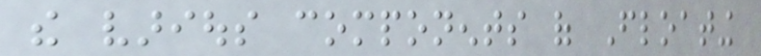the various components of Floating
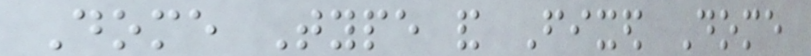Dome Type and Fixed Dome
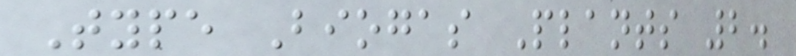Type Biogas Plants 2.
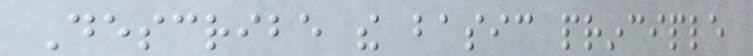Describe the basic principle
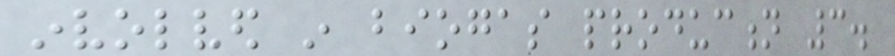involved in biogas production 3.
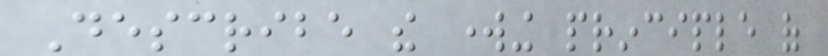Describe the working principle of
